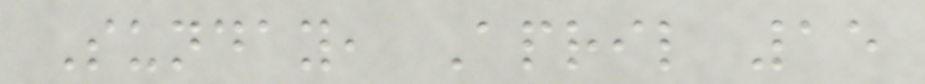Sunday, April 15
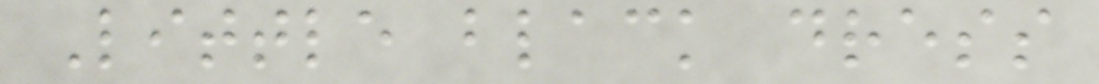Little black dress
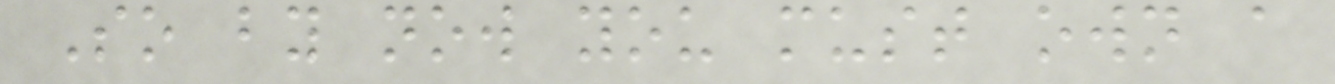So by now you must own a
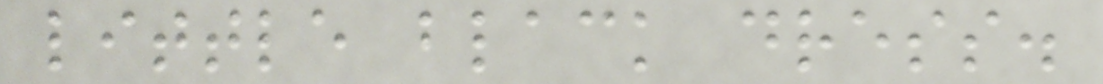little black dress.
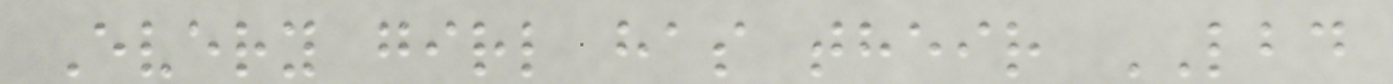Every girl has their LBD
